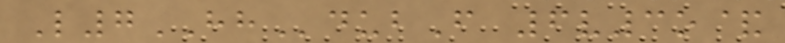L7HHdubF 6v3o&
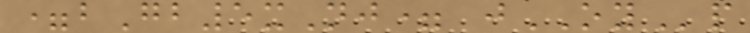=bGb5xNj= jOYp
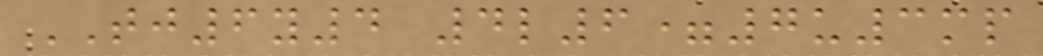TJ6y4 4l6=7u3mp
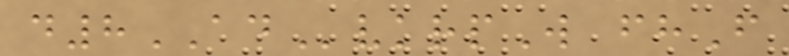d8ADvkrpW fhF
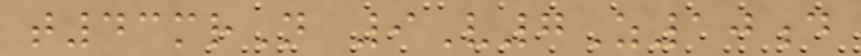t43mrN 9V7Z10d
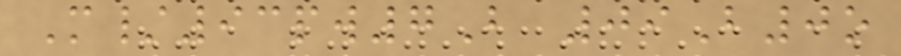M/93pw7B 09B0o
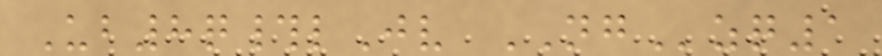Ub8q#lJv NGzq1
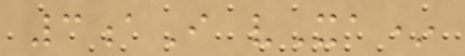3aI vXa*
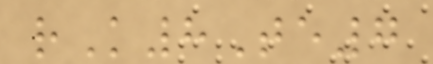rK8Te7
